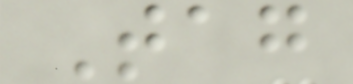Tag
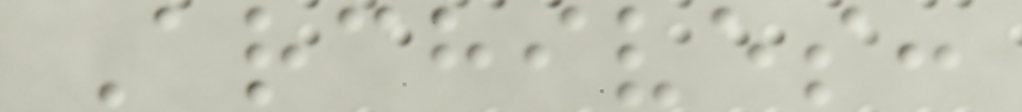Archives:
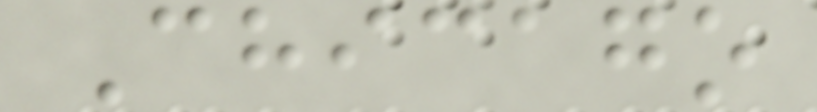Chicago
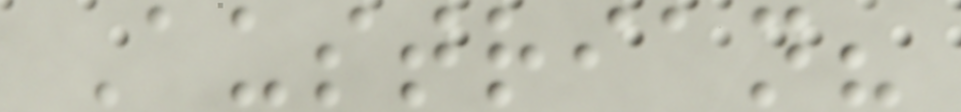Austrian?
